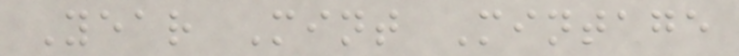Year Mint Mintage
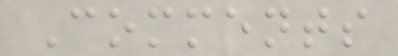Comments
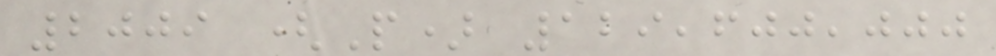2009 (P) 129,600,000
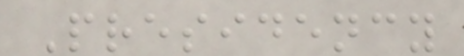Presidency
